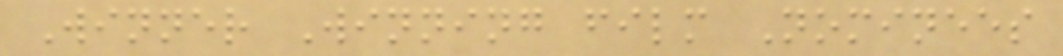Winner Winning film Nominees
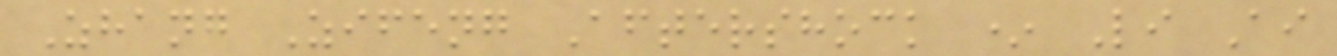Zhang Zifeng Aftershock * Li Ai
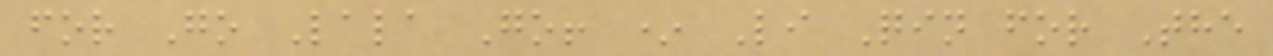for Go Lala Go! * Li Qin for The
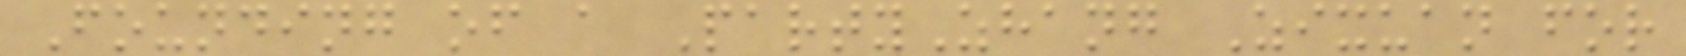Founding of a PartyZhang Zixuan for
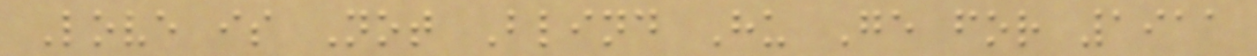Love is Not Blind Hu Ge for 1911
